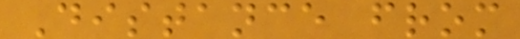Distance from
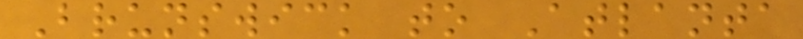Brunswick to Atlanta
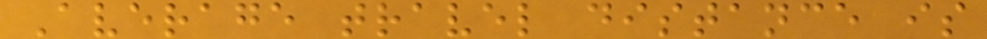Average travel distance is
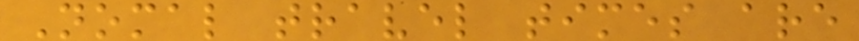Nomal travel times are
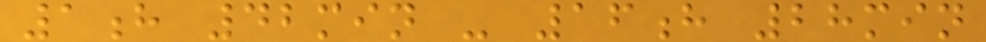1h 42min - 16h 28min
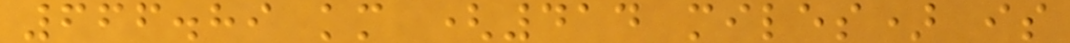666.89 km (414 miles) is
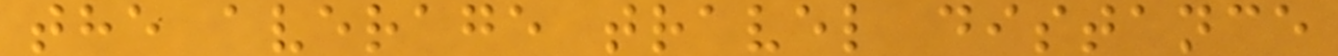the average travel distance
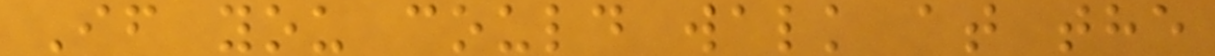If you could walk at the
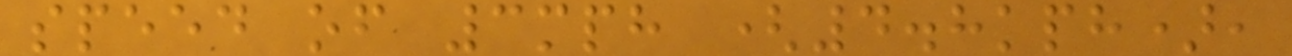speed of 3mph (4.8kph),
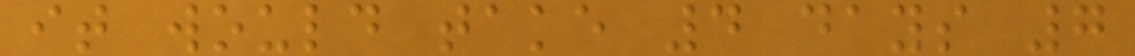it would take 4 days 7
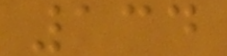134
